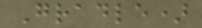Gradle)
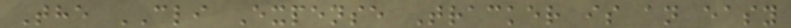The CLI Expense Tracker is an easy
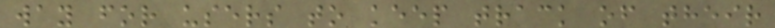way for users to keep track of their
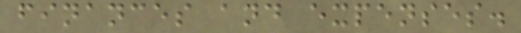finances and expenses.
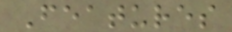Features
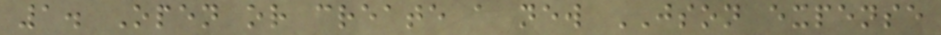1. Open or create a new JSON expense
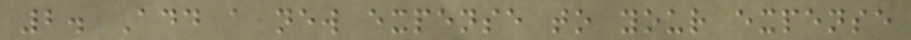2. Add a new expense to your expense
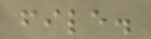file.
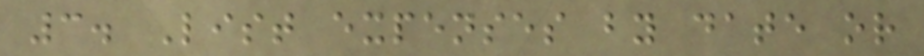3. List expenses by date or
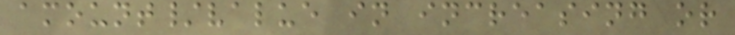amount/value in increasing or
